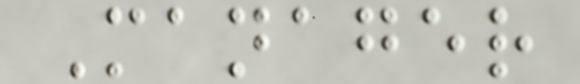Manager
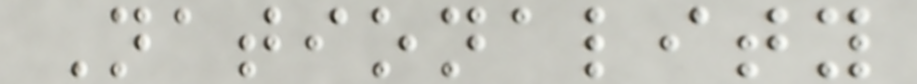Nationality
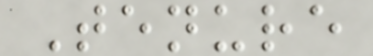Tenure
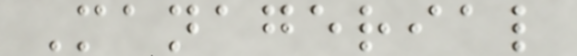Managerial
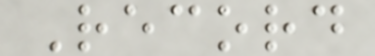Record
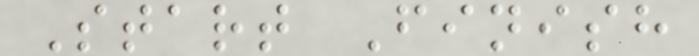Start Finish
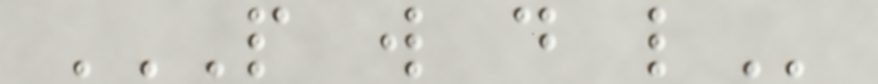P W D L
